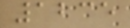1235
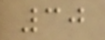30
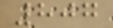807
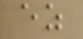ez
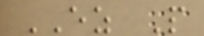EZ P
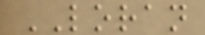LORAN
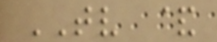TV &
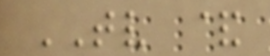TV &
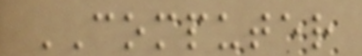COMPUTER
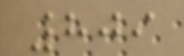809
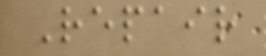Repair
